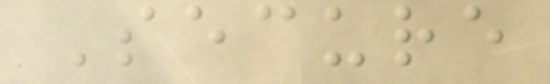Secure
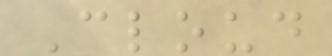Cloud
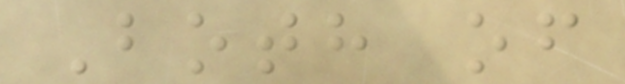Both of
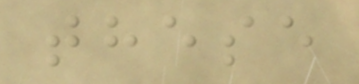these
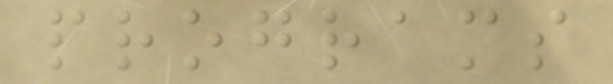programs
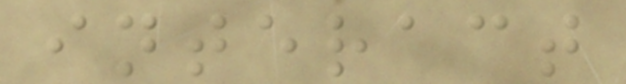interact
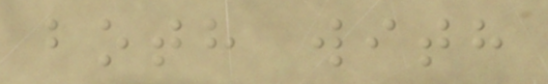both with
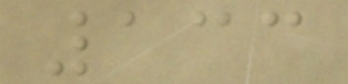133
